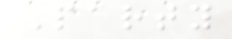Party
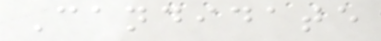Candidate
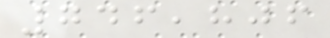746,806
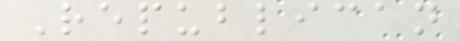Republican
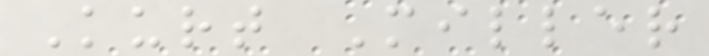Kurt Miller
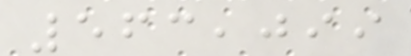563,099
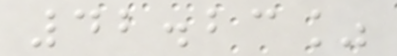42.23%
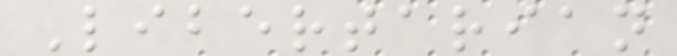Libertarian
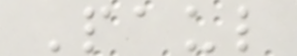Paul
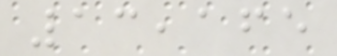13,165
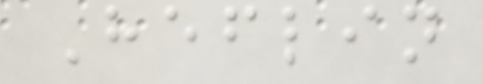Heflin
